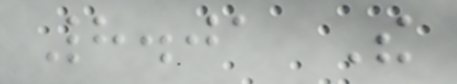8.01 The
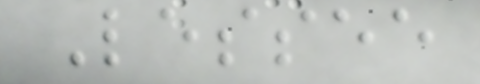Lessee
